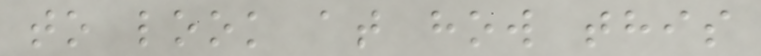to look at how this
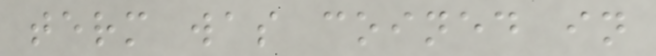term was coined in
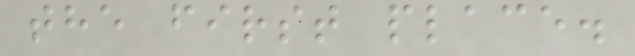the first place.
